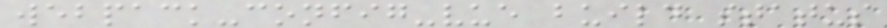webpack-config-vue build status
